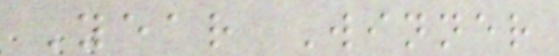Year Winner
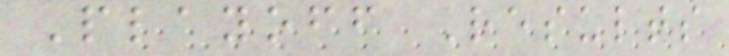Playoff Results
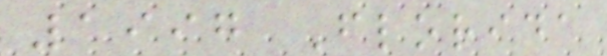1997 Florida
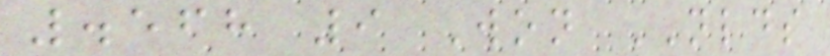.568 9 Won NLDS
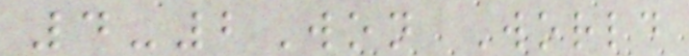4-2Won World
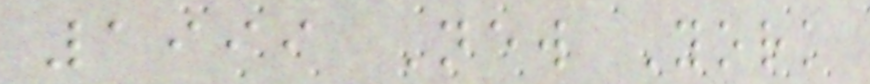1999 New York
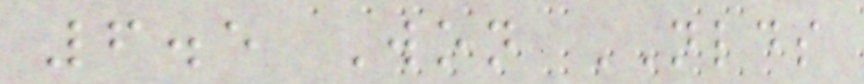6.5 Won NLDS
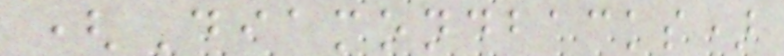(Diamondbacks)
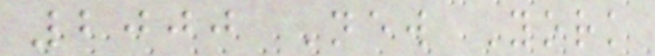2000 New York
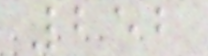252
